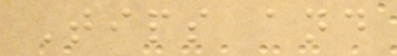Tips and
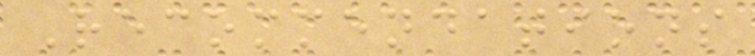Recommendations
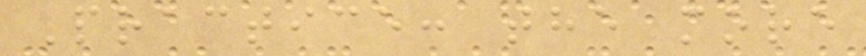Practice: the more
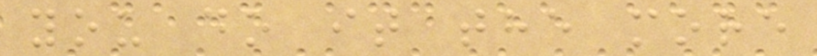you do it the more
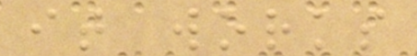it works
